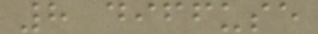8 diffuse
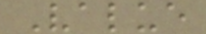Value
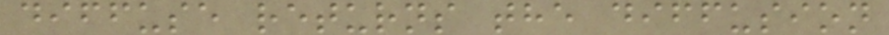diffuse returns the diffusion
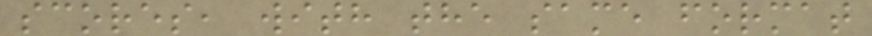scores, with the same format
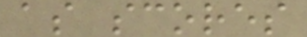as scores
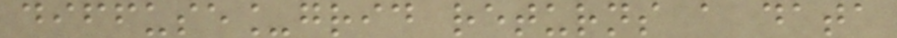diffuse_grid returns a data
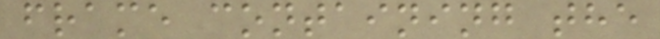frame containing the
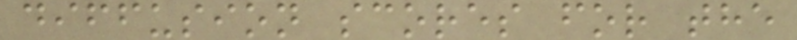diffusion scores for the
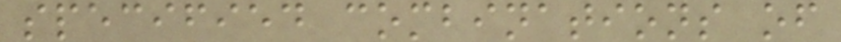specified combinations of
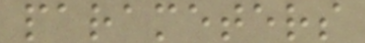parameters
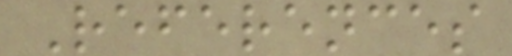References
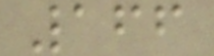166
